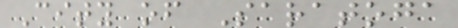City of Saratoga
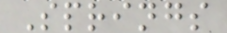Springs
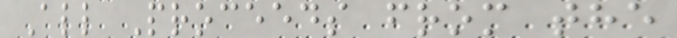All Proceeds from the
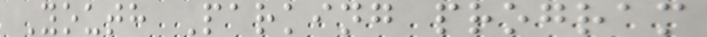Youth Parking program
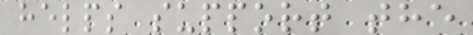helps support the
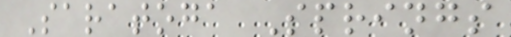Saratoga Springs
